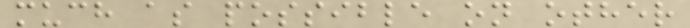much as possible on other
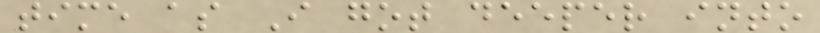time as I got deeper into
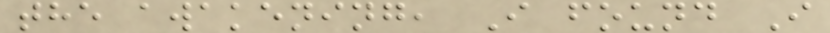the awakening, I found I
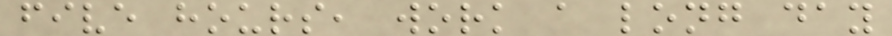five hours, work a long day
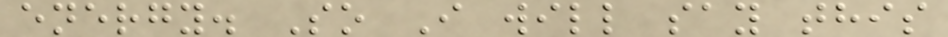energy. So I will say this
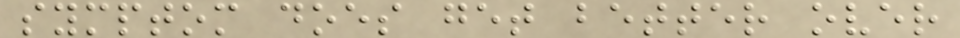symptom does get better over
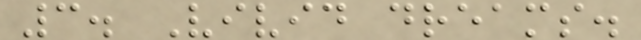3. Vivid dreams.
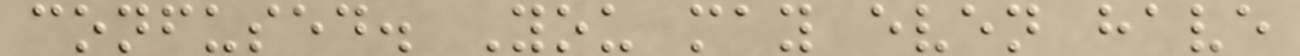confused. You may even have
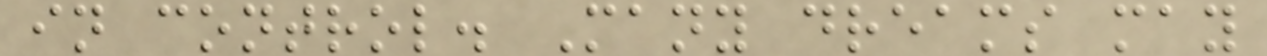in control. Many dreams may
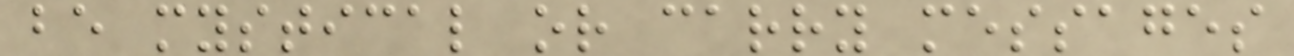be mystical or carry messages
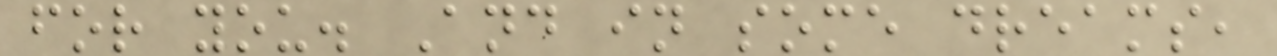for you. And in some dreams,
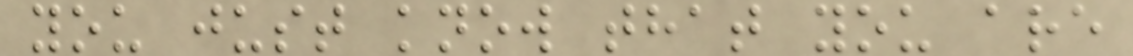you just know that you are
